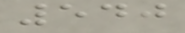540
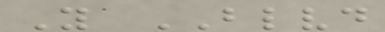Y BLVD
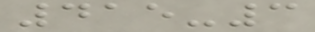415-3
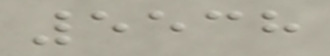5538
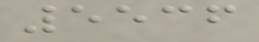5536
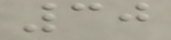30
